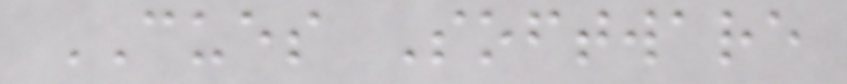CUES Software
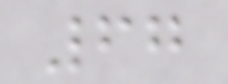67
